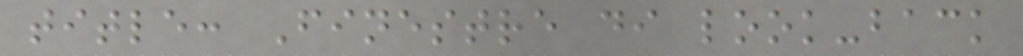title: Finestre di look-back
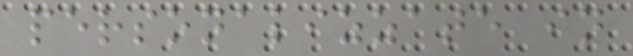personalizzate in
